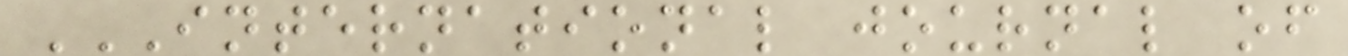INTERNATIONAL JOURNAL OF
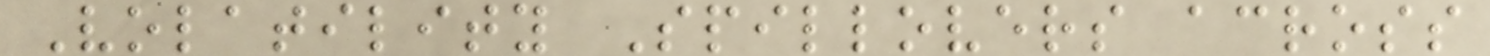Volatility Spillovers across
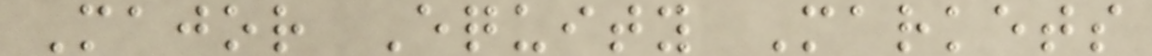Major Equity Markets
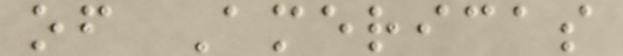of Americas
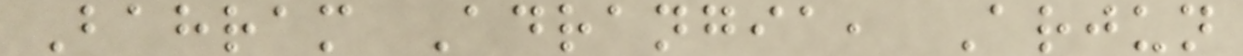Bahram Adrangia, Arjun
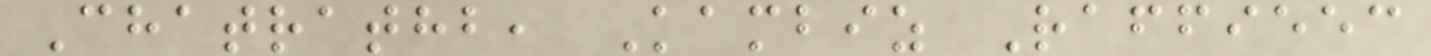Chatrathb, Kambiz Raffieec
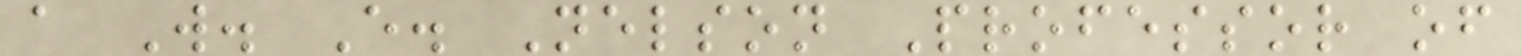a W. E. Nelson Professor of
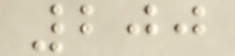200
